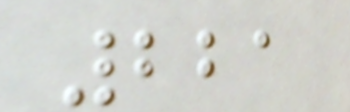221
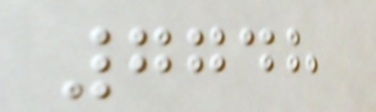7748
